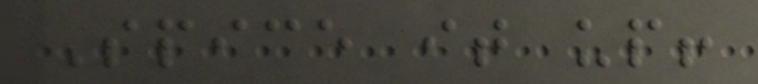Spice it up!
